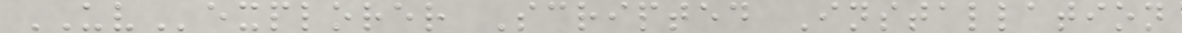UVexplorer Scripted Installation
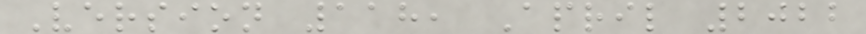Version 118, April 2022
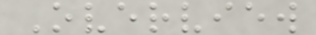Overview
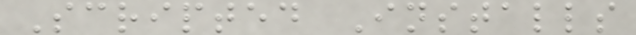Scripted Installs
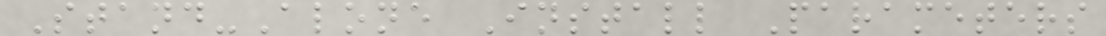Stand-Alone Install Parameters
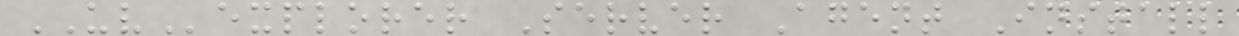UVexplorer Server Agent Install
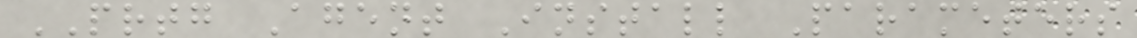PRTG Agent Install Parameters
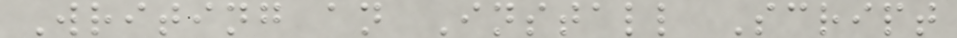Writing an Install Script
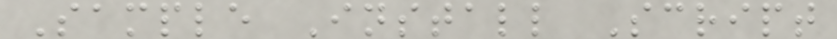Sample Install Script
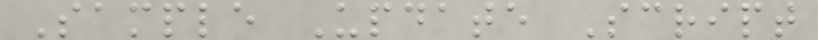Sample Update Script
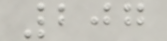207
